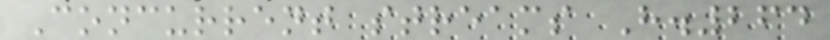Concurrent streams H.264
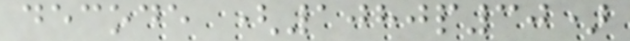decode (1080p30)
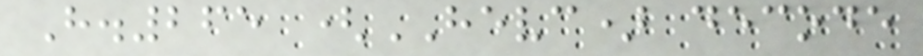H.265 (HEVC) decode
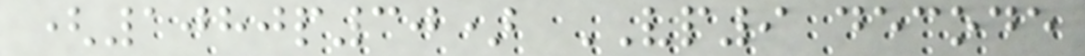(1080p30) VP9 decode
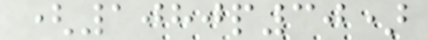(1080p30)
